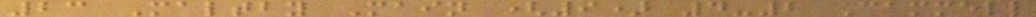23 Maltby Main (9) 4-2 Cammell
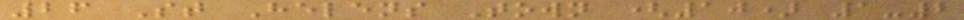26 St Helens Town (10) 1-2
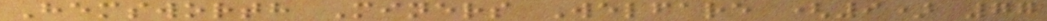Hemsworth Miners Welfare (9) 77
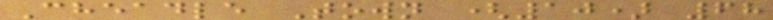Cheadle Town (10) 68
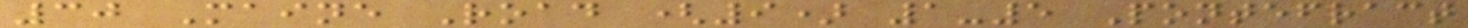30 Maine Road (9) 1-5 Pontefract
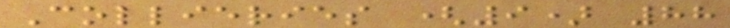Collieries (9) 88
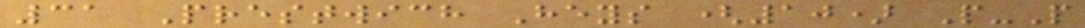31 Prestwich Heys (10) P-P
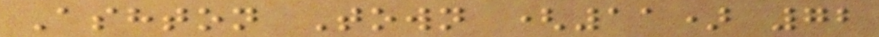Ashton Town (11) 72
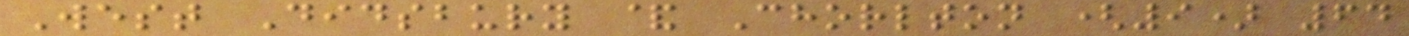West Didsbury & Chorlton (9) 64
